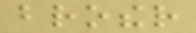brother
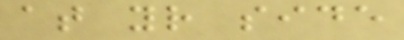at your side
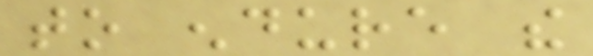to endure the
